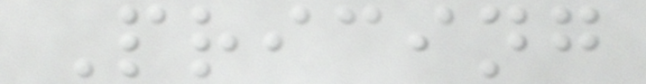Pricing
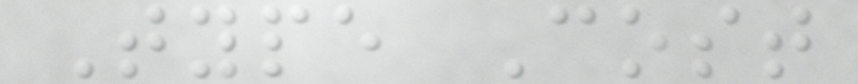Type Cost
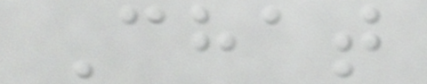Chat
